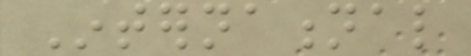International
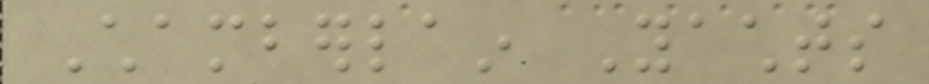Chamberlain Yachts
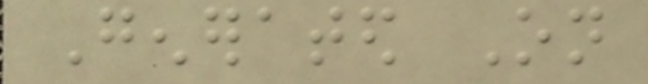Generated On
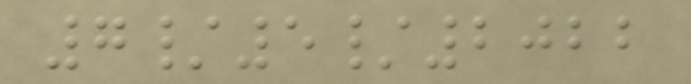7/5/2022
